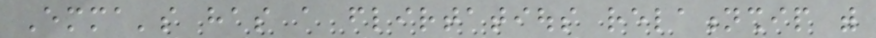Emma's has a flirtatious relationship with
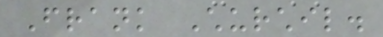Frank Churchil.
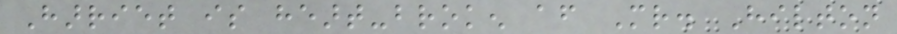Harriet is heart-broken after Mr. Hilton
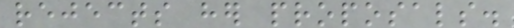rejects her proposals.
